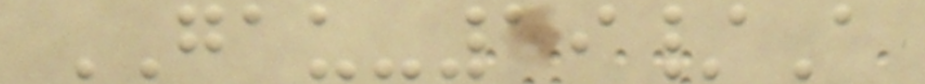GAU-19/A
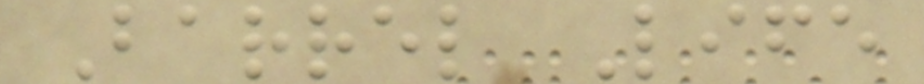Barrel Life
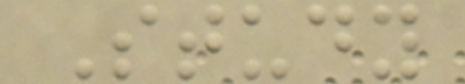Study
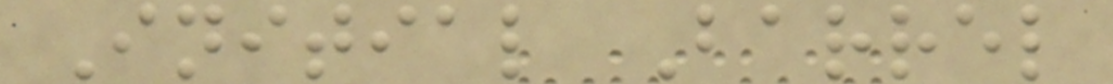Initial Barrel
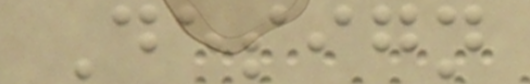Design
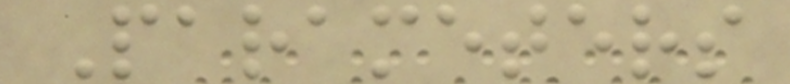Parameters
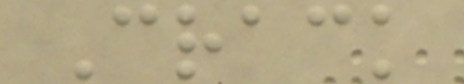Crack
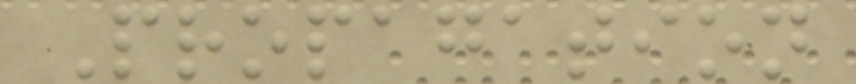Propagation
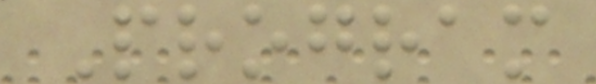Program
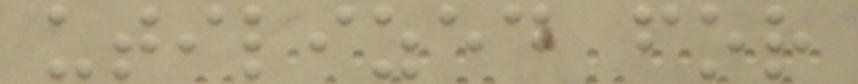utilized for
